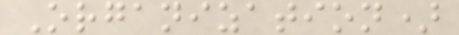Organization)
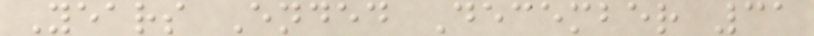Years Ended December 31
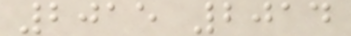2015 2014
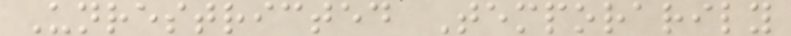Unrestricted Temporarily
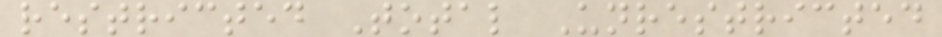restricted Total Unrestricted
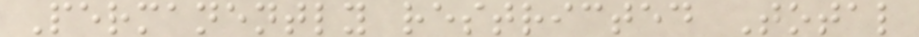Permanently restricted Total
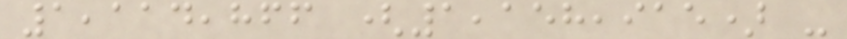1,114,866 (1,158,915) -
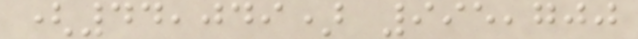(44,049) 995,700
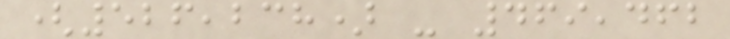(526,238) - 469,462
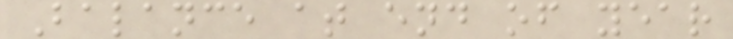Balance at end of year
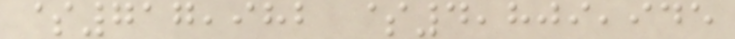$717,982 $4,809,945
